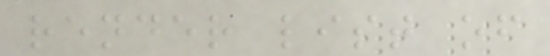render list of
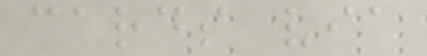cards via
